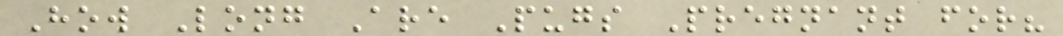How Long Are Pugs Pregnant for?
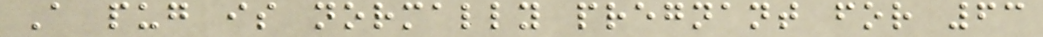A pug is normally pregnant for 63
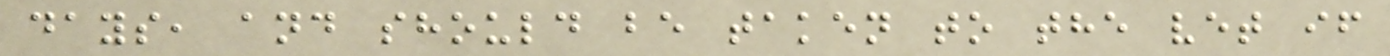days, and should be taken to the vet if
